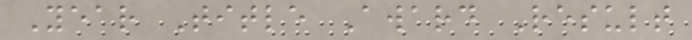Year Title Award Result
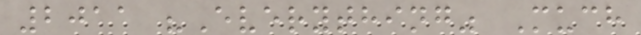2011 "Everything" Much
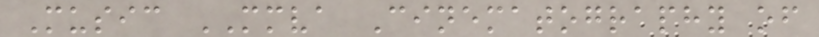Music MMVA Cinematography of
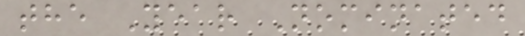the Year Nominated
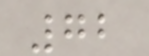72
